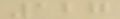127
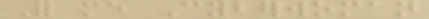For me Cyberwoman
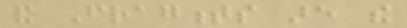and Fragments are the
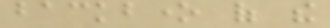backbone of the
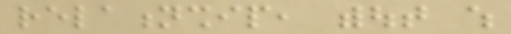relationship, without which
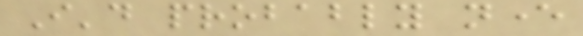I'd probably never
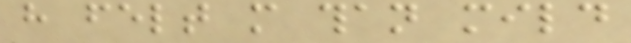have felt more than mild
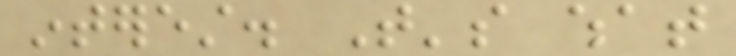interest. That's what
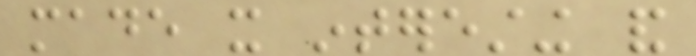made it interesting and
